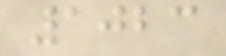1023
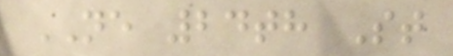NE 24th St
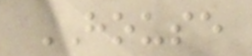HOUSE
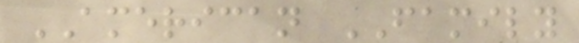AMERICAN FAMILY
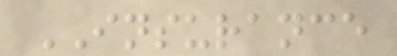INSURANCE
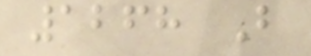1268 B
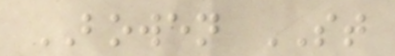BOWEN ST
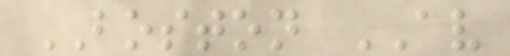BOSTON AV
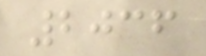2036
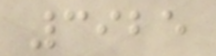3925
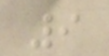9
